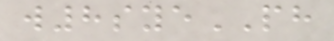w8syePH
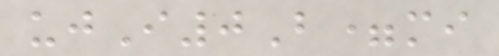ujI0B=mi
